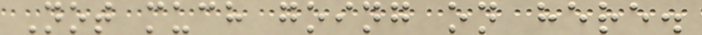Not much going on here.
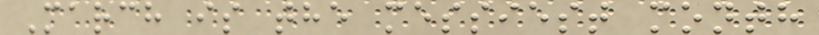March is the messiest month
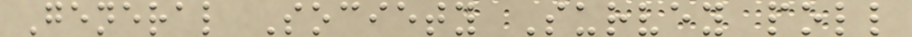General Society Survey poll
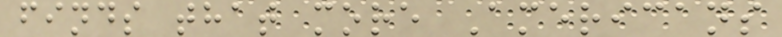finds that more Americans
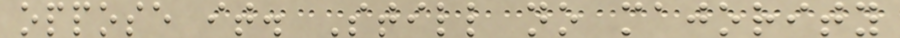oppose it. Still no majority
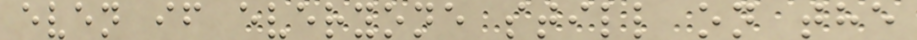even if everyone still on the
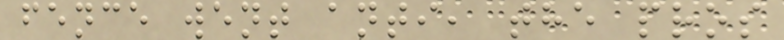fence went anti, the pros
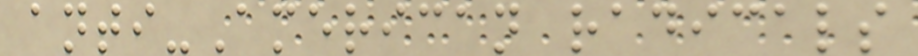anti-American radicals
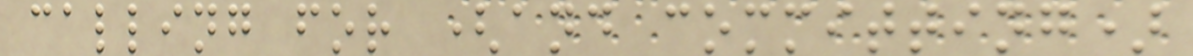calling for (and committing)
